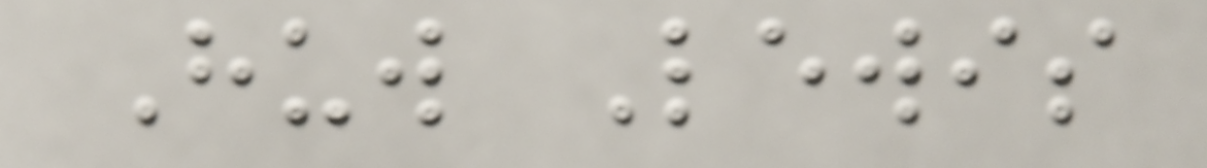Huw Lewis
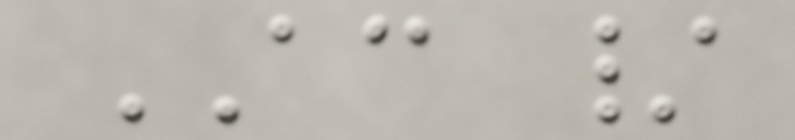AC /
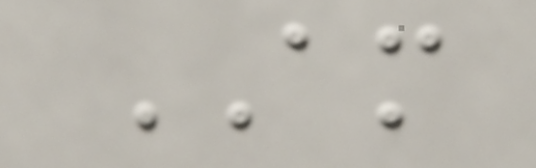AM
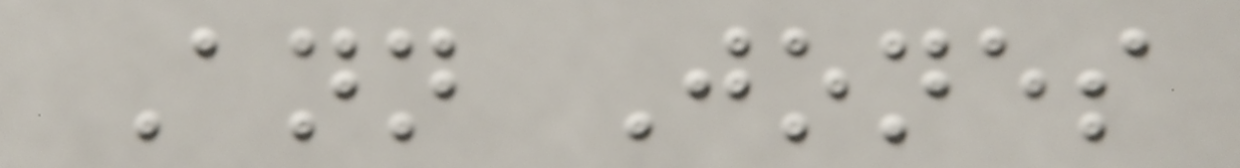Ann Jones
